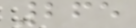265
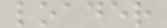loader
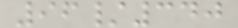96/340
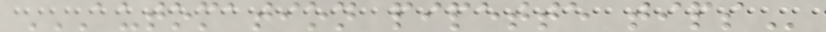AUTOMATION PIPETTE TIPS
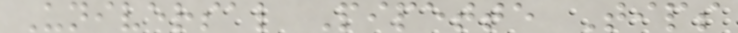Universal Pipette Tips
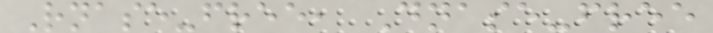Rnase-free, Dnase-free
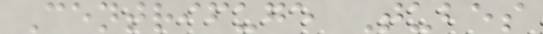Centrifuge Tubes
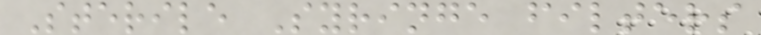Sterile Syringe filters
